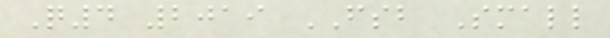Q4 2019 FSB Small
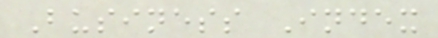Business Index
